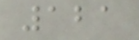121
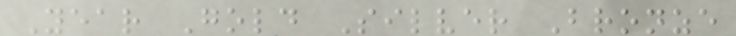Year Gold Silver Bronze
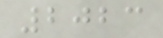2023
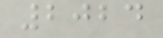2024
